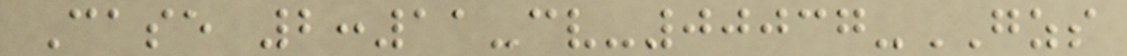Case 2:11-cv-00037-GZS
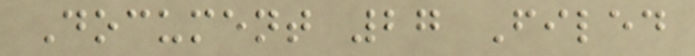Document 27 Filed
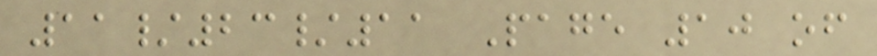11/23/11 Page 10 of
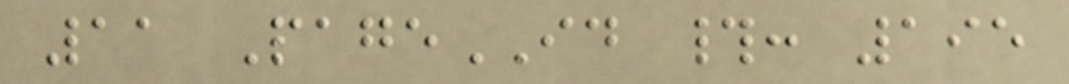11 PageID #: 195
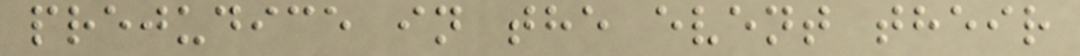prejudice in the event their
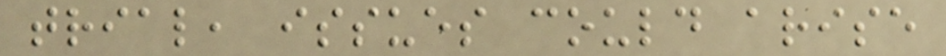trial, issues could arise
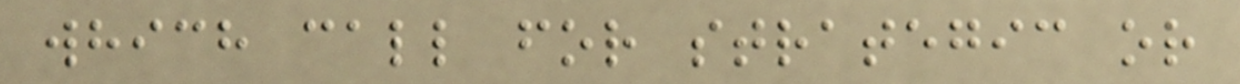which call for strategic or
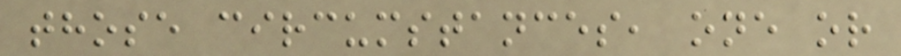those circumstances, one or
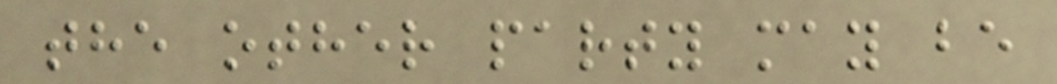the other party may be
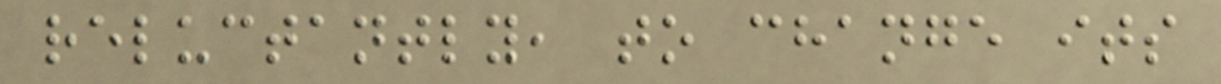reluctantly, to change its
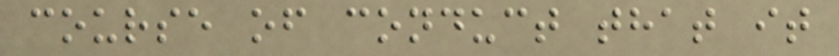course of conduct that it
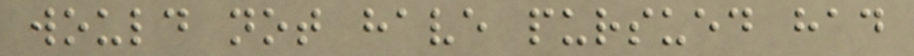would not have pursued had
